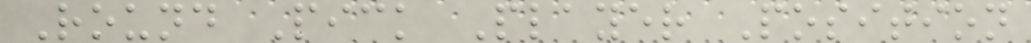Round Pick Player Position
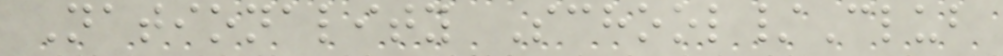Nationality School/Club
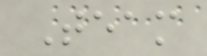Team
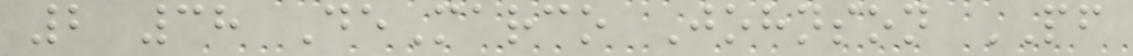2 38 DeMarco Johnson PF
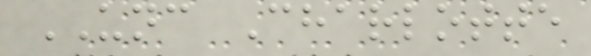UNC Charlotte
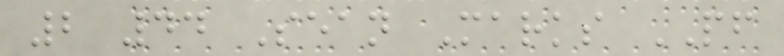2 44 Sean Marks PF
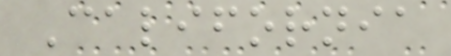California
